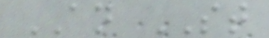AN ST
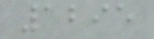1295
